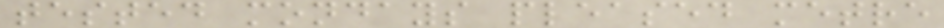tested mondays pleased metre
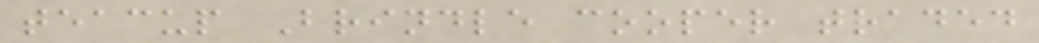teacup Brindle cooper traded
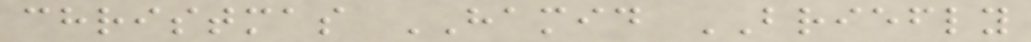christmas HAMID BRIEFLY
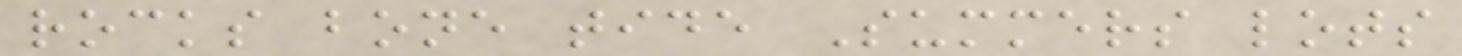rocks bone tide Summers lots
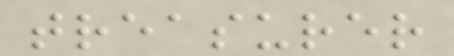treasurer
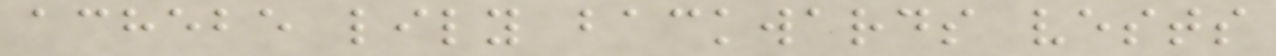achebe lily backwards vests
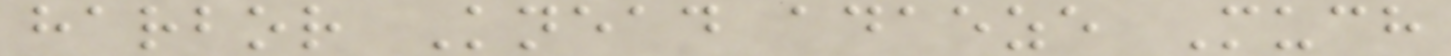harbor Knead adaeze Much
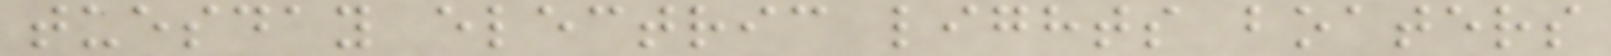tuesday electric lights boaters
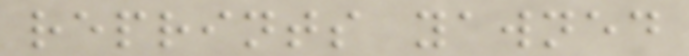reprints yawned
